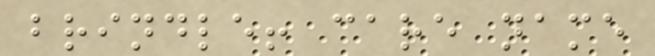brindle! care name
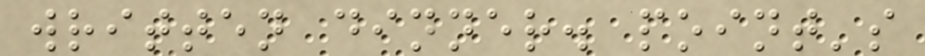written dinner. point's
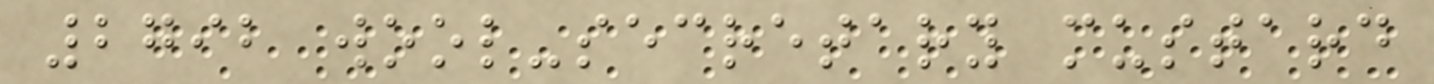2792 wool-secretary mustard
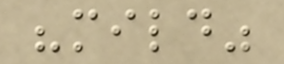"mild"
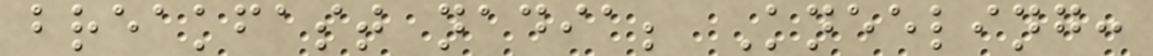breakfast nadia; Kneeling:
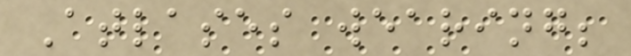Atlases wearing;
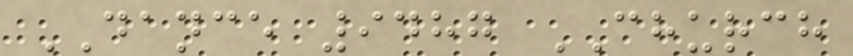DANCE 9487 CHURCH
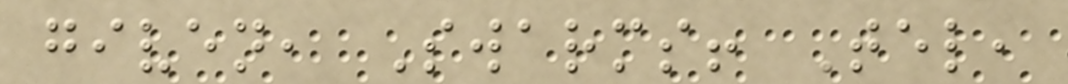given, Swarms! Tel,
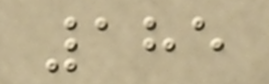185
